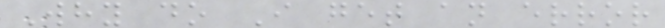Why do I get an error
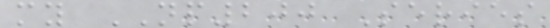my NP200 Series
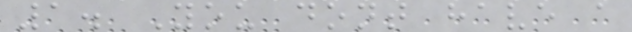1. You dont have a
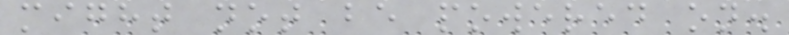might not be powered on.
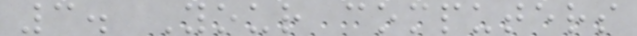3. Your computers
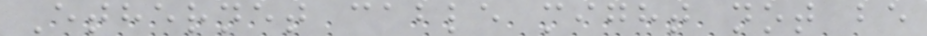Ethernet cable might not be
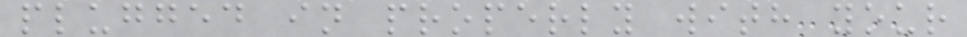plugged in properly with your
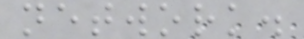network.
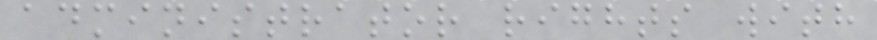administrator rights with
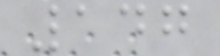147
